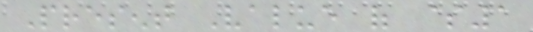Present Value of $1
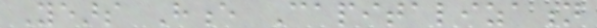Years Hence Capitalization
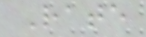Rate
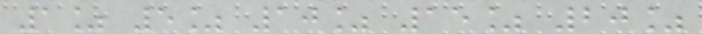1% 5% 10% 15% 20%
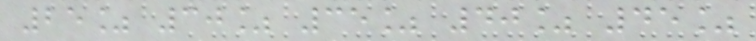25% 30% 35% 40% 45%
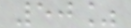50%
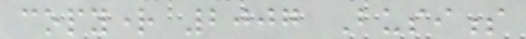copyright 2007 Business
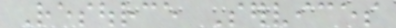Resource Services
